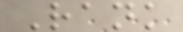Rank
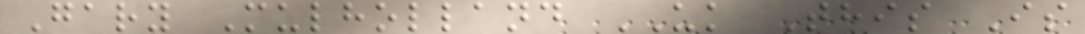Gary Mulholland UK This Is
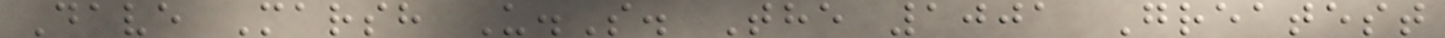Dave Marsh U.S. The 1001 Greatest
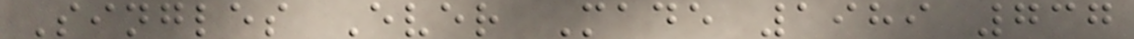Singles Ever Made 1989 737
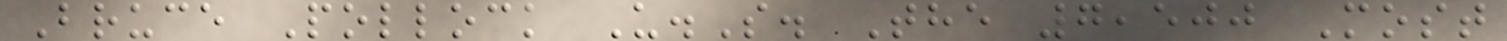Bruce Pollock U.S. The 7,500 Most
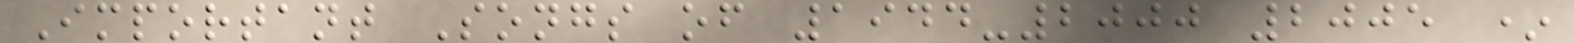Important Songs of 1944-2000 2005 *
